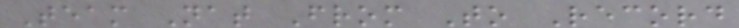Team Nat From To Record
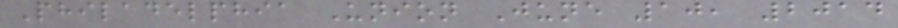Philadelphia Union June 10, 2014
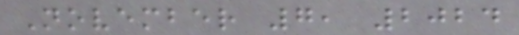November 7, 2024
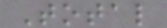Total
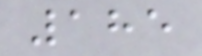185
